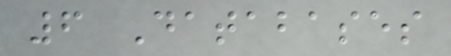6 Databases
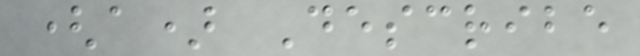(a) Describe
